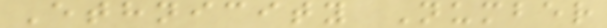Ethnicity Number
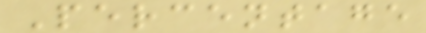Percentage
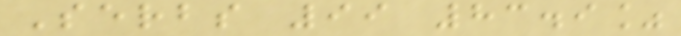Serbs 99 83.9%
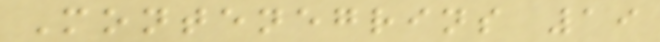Montenegrins 19
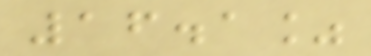16.1%
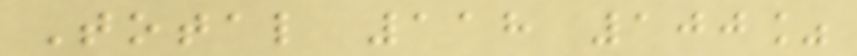Total 118 100%
